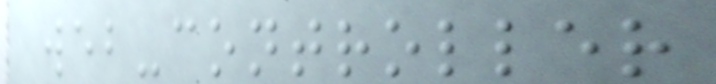web-controller
